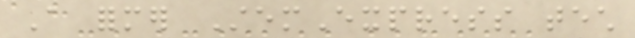A former StemExpress tech
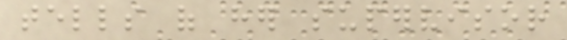tells of her supervisor
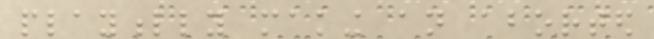playfully making an aborted
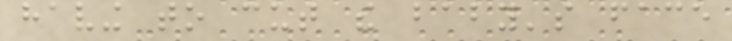having to cut the baby's face
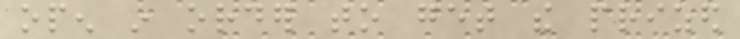open in order to get the prized
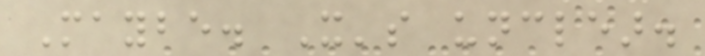Maybe. It's unclear.
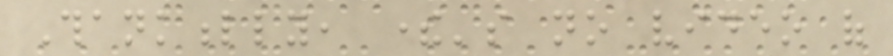Thankfully, there's no video of
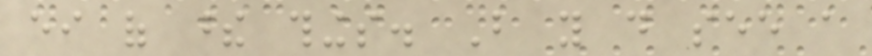either of these things. But you do see a
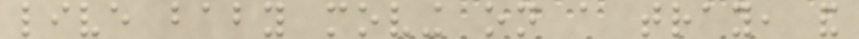live baby moving on a tray, and
